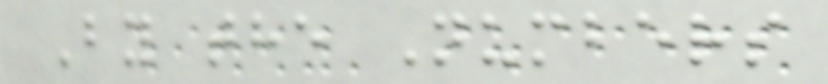By the Numbers
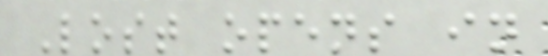Lost opens in
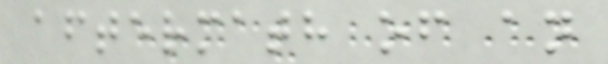aftermath of an
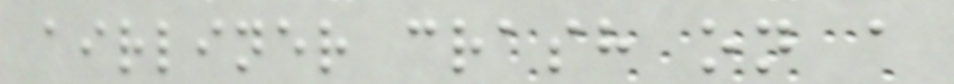airliner crash on a
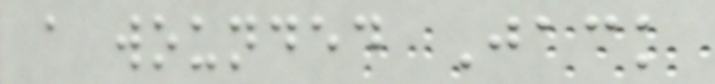a wounded Jack
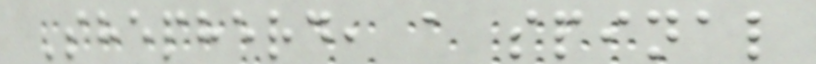Shepherd, a spinal
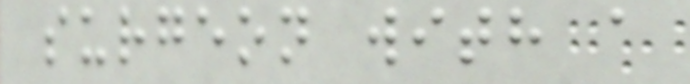surgeon with a
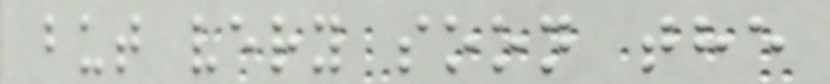but very soon the
